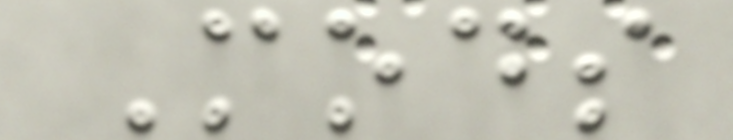Mods
